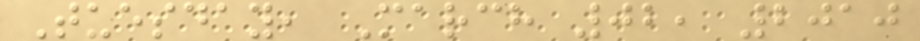Tuesday, March 02, 2010
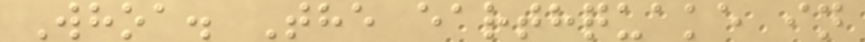Whoa. The earthquake in
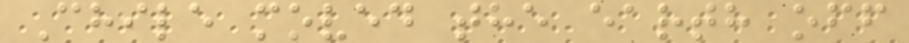Chile moved the earth off
